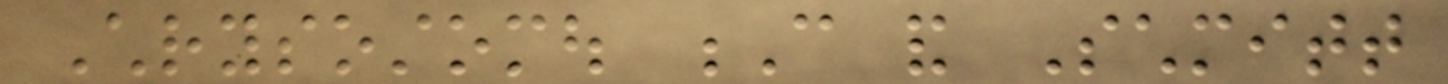Chrysostomou C and Schmitt
